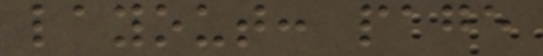layout: page
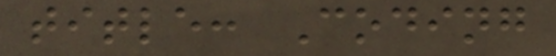title: Coding
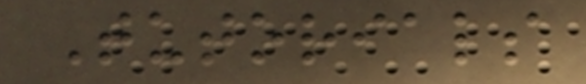Tutorials
